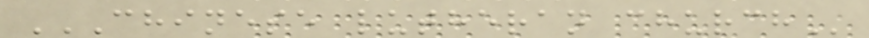CHINESE LUTHERAN CHURCH
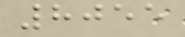8055
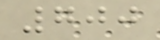700
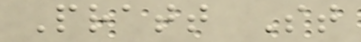Pratt St
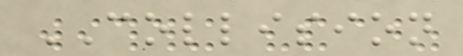COLLISION
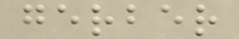gerber
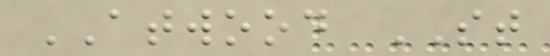ATWOOD ST
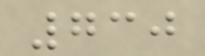730
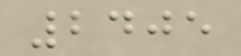2405
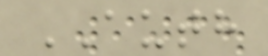AUTH
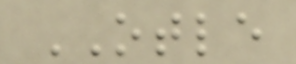OTLE
